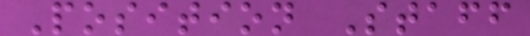Position Staff
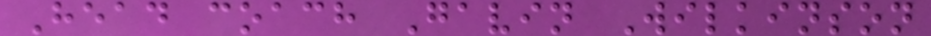Head coach Gavin Wilkinson
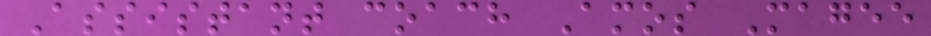Assistant coach Amos Magee
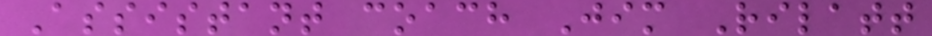Assistant coach Jim Rilatt
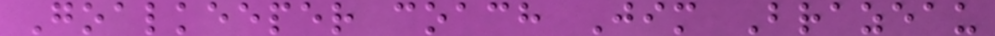Goalkeeper coach Jim Brazeau
